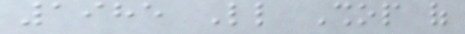1985 Little Shop of
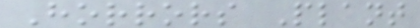Horrors Plant
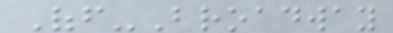Off-Broadway
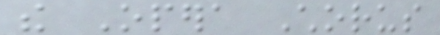the Opera Chorus
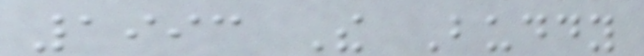1993 The Buddy
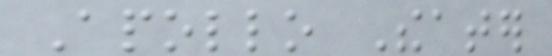Apollo Theater
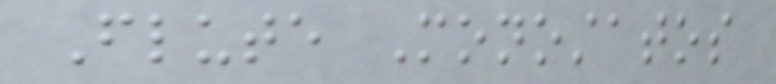Flute Monostatos
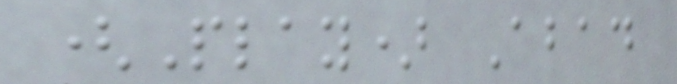(Play) Abad
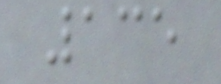135
